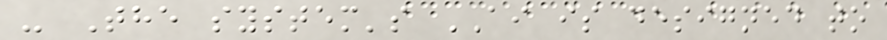- The system's AI is designed to
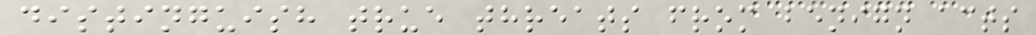distinguish true threats from benign acts
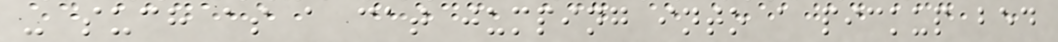- such as a cat jumping into a pickup bed
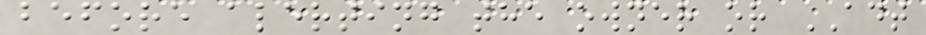before alerting the owner or ADT
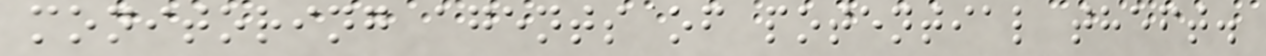monitoring agents of potential theft.
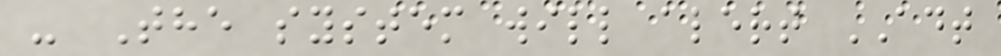- The system will alert ADT
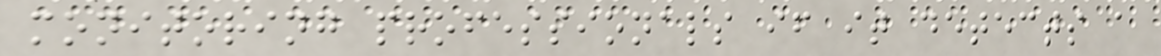monitoring professionals if it detects a
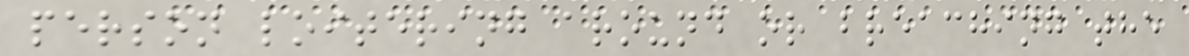person loitering around or breaching the
